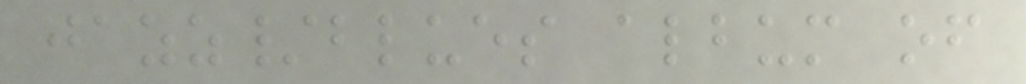jazz/blues album of
